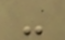-
